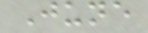June
